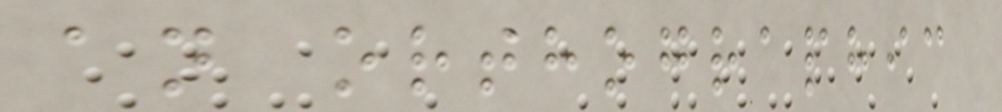an orthographic
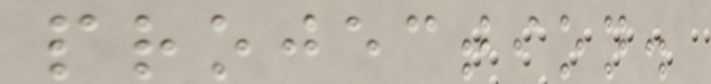projection.
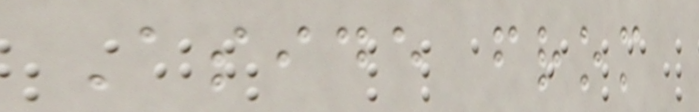Aside from
